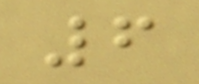6
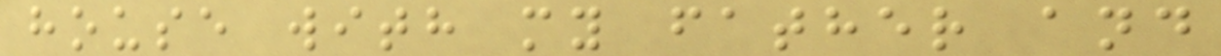house with my father and
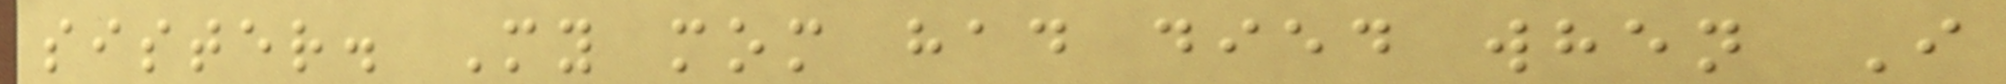sister. My mom had died when I
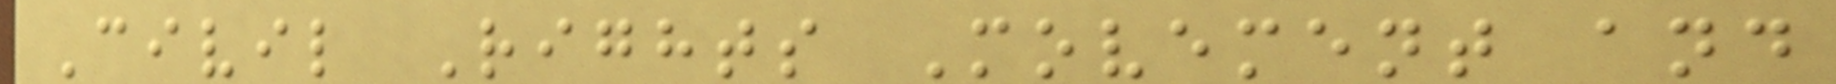Civil Rights Movement and
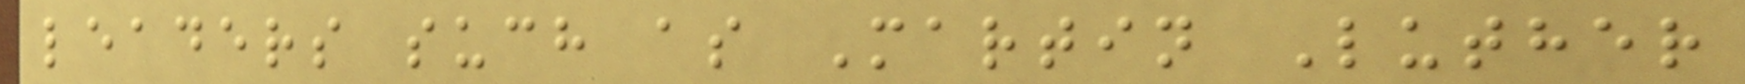leaders such as Martin Luther
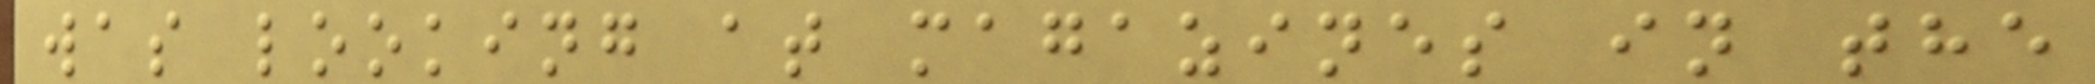was looking at magazines in the
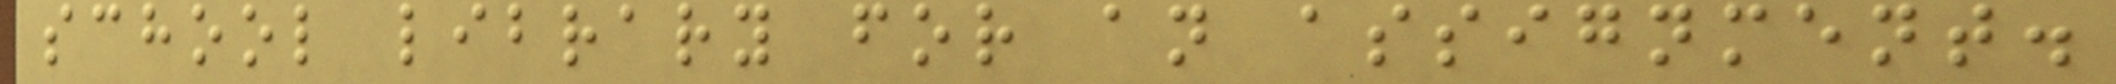school library for an assignment.
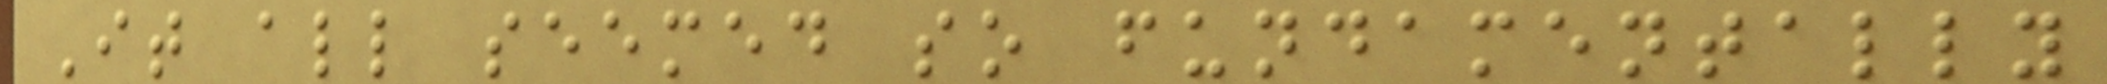It all seemed so fundamentally
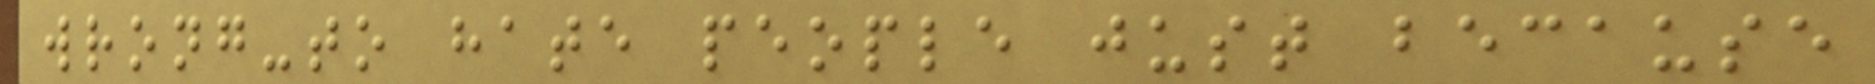wrong-to hate people just because
